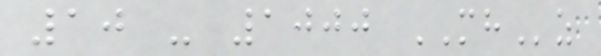10 - 1000 MHz
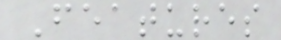Features
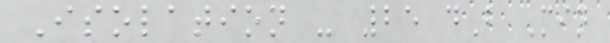Isolation - 25 dB Min
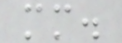mm.
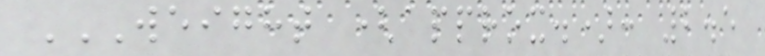WEIGHT (APPROX.): 2.5
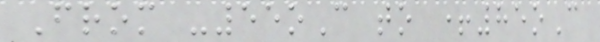From -55oC to +85oC
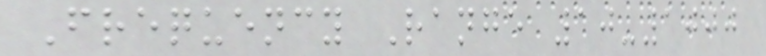Frequency Range 10-1000
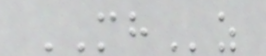MHz
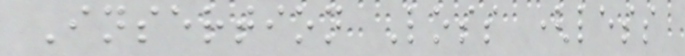Insertion Loss (less
